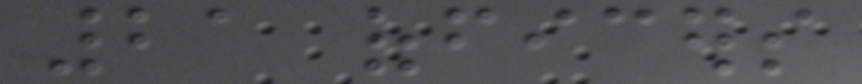21 officers
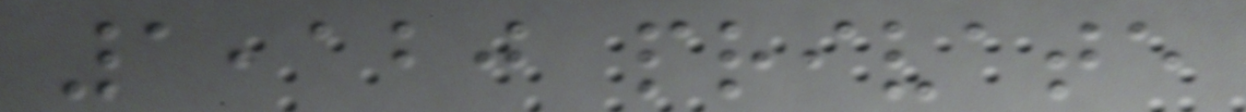1,120 private
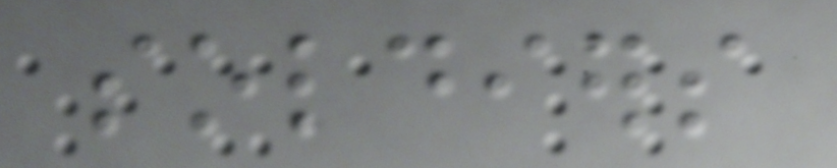soldiers
